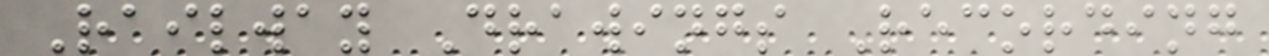Railway Drawings Recording
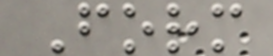Form
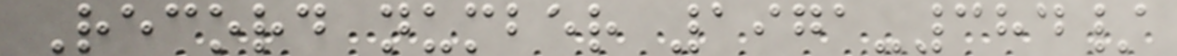Record number 1971-384/
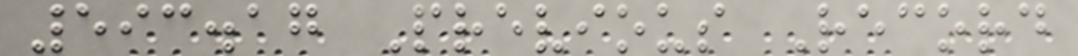593.17 Previous Record
